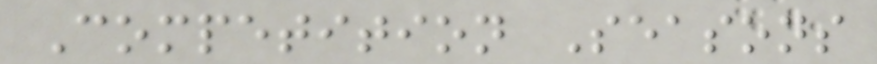Competition Seasons
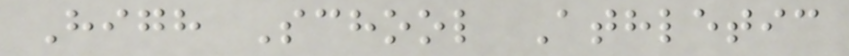High School Athletic
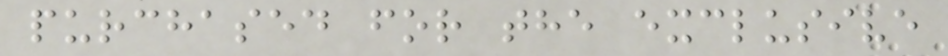purchased for the exclusive
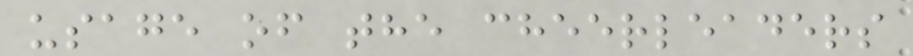usage of the cheerleaders
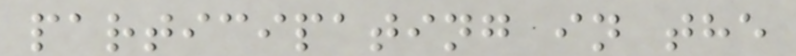participating in the
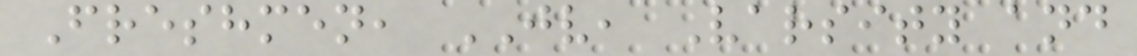Freshmen, JV, Varsity and
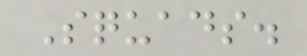Squads.
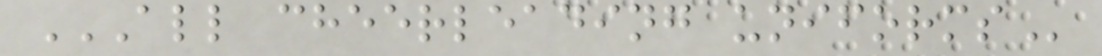ALL CHEERLEADING UNIFORMS
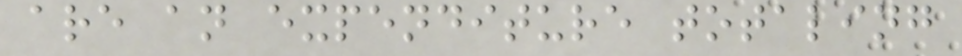are an expenditure totaling
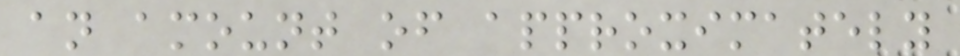an amount of approximately
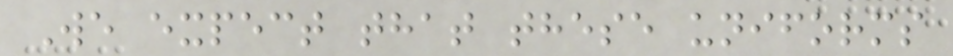We expect that these uniforms
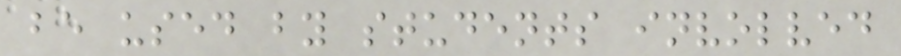be used by students involved
